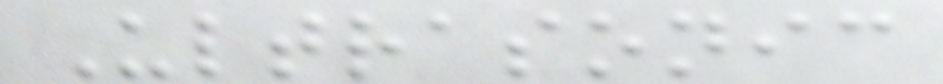Ultrasonic
